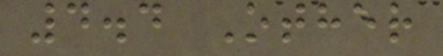4.4 Other
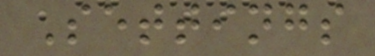Settings
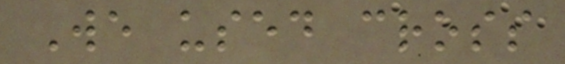We used cross
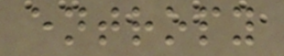entropy
